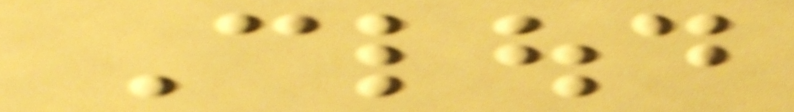Cloud
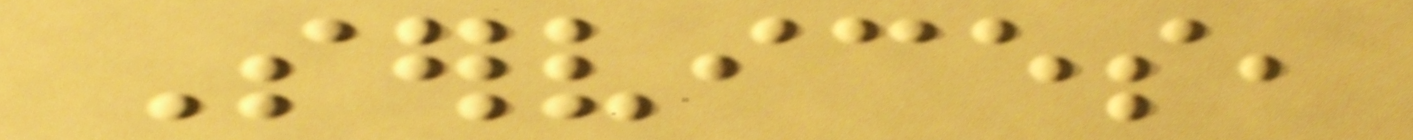Services,
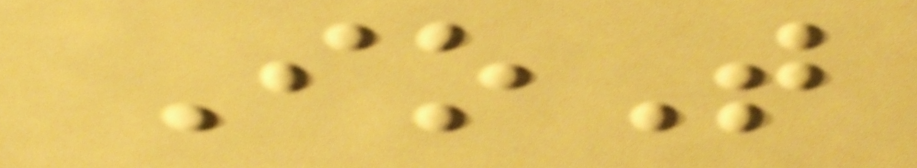IoT
